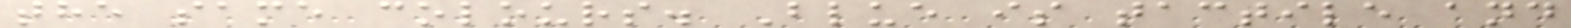the same colours. Blue is tactile and
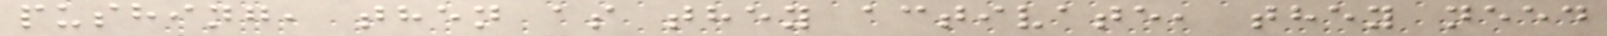pushing, then as they activate, they need
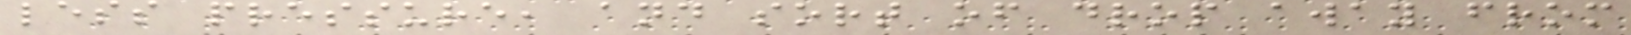less pressure, and sort of drop away from
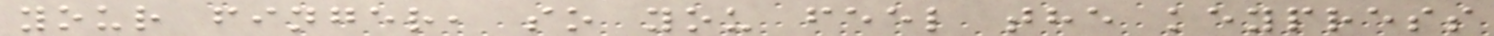your finger, so you feel the keypress
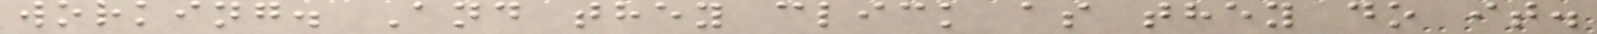working. And they click as they do it.
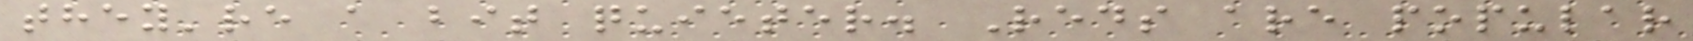they're a bit quieter. Reds are popular
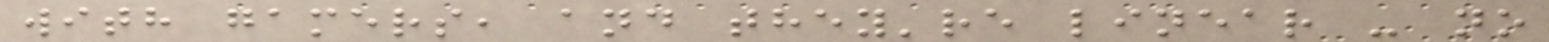with gamers, and they're linear - no
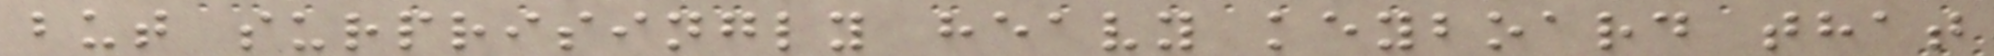but surprisingly heavy keyboard that
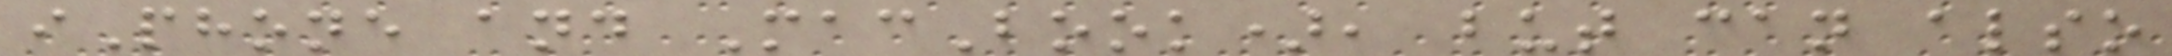iPhone and MacBook), but can also
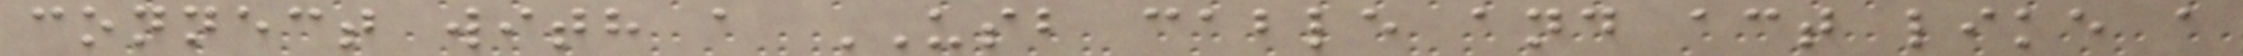connect with a USB cable and act like a
